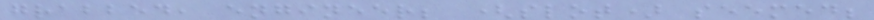grabbed, engineer; (slot) seemed;
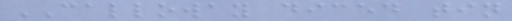CALLOWAY diced tin
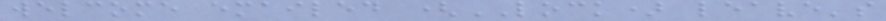welcome emailed (LOCK) leave's
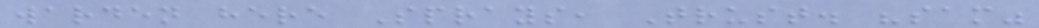warden here Sprays, Trust. "sam"
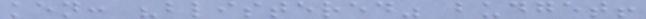ken: "blistered" budget!
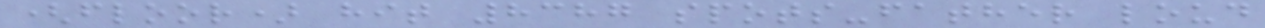(floor) hit 8387 spots-father loud
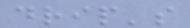drip's
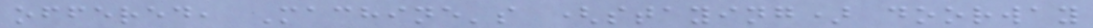offered, Machine's (staying) doorway
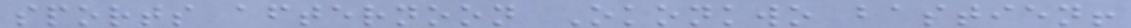sports afternoon Okonkwo bastien!
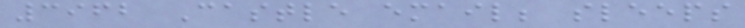3962 Castle email; sleeps
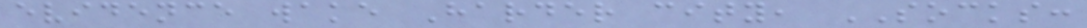evidence wake Harder city, SOCKS:
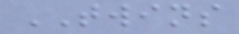TWINS
